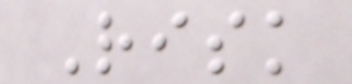Risk
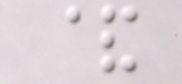&
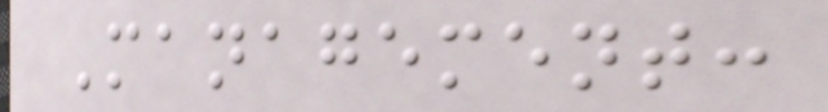Management:
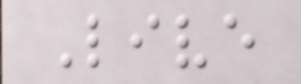Live
